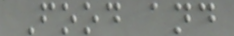Food and
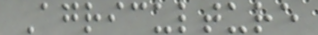Agriculture
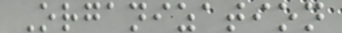Organization
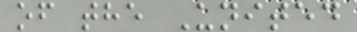of the United
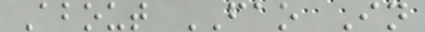About FAO In
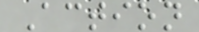Action
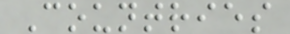Countries
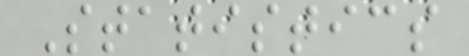Statistics
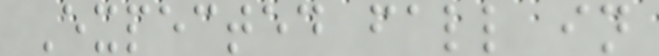Expected fall in
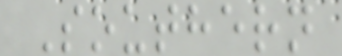Southern
